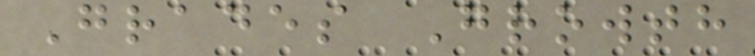Grades Growth
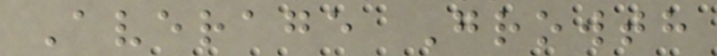Average Growth
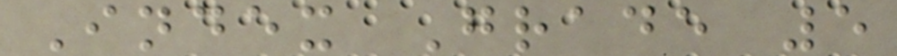Index Grade 5
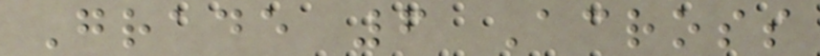Grade 6 Across
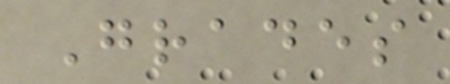Grades
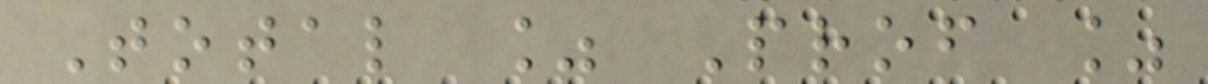Total % Prof %
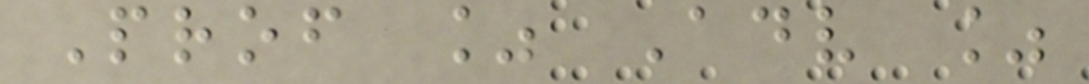Prof % Adv %
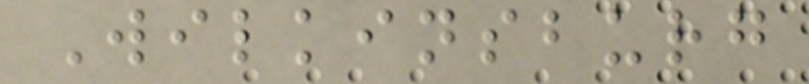Wilkinsburg
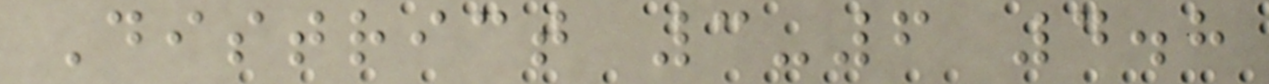District 3-6 4.8
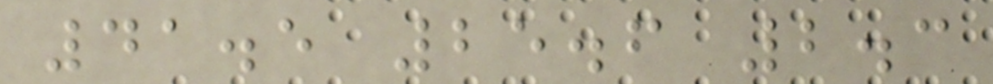41.5 25.6 2.3
